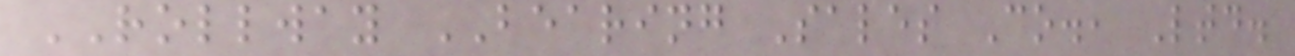ROLLWAY BEARING Sales Co., Ltd.
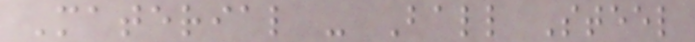Material - Ball Steel
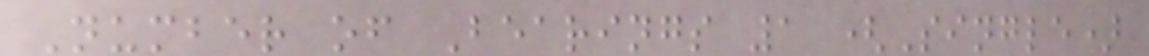Number of Bearings 1 (Single)
